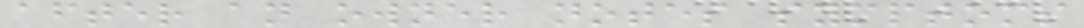after an owner notes symptoms
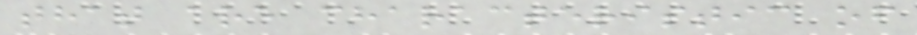that are characteristic of
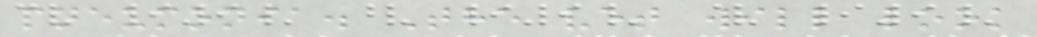pneumonia. The vet will look
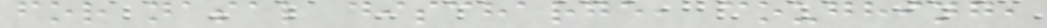for nasal discharge, coughing,
